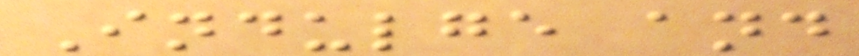Indulge and
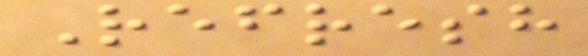Refresh
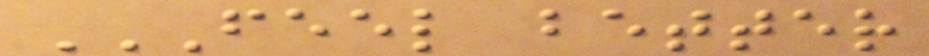FEEL BETTER
